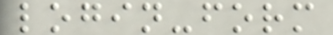login-form
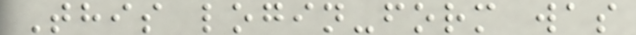This login-form was
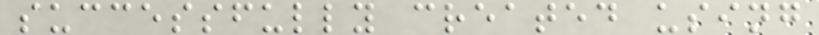successfully created using
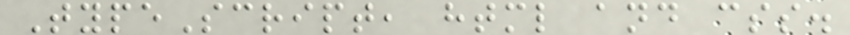TypeScript, html and css.
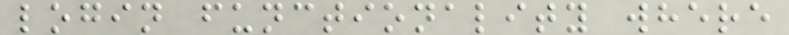login functionality where
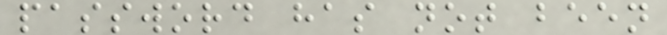password has not been
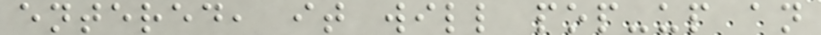entered, it will pop-up an
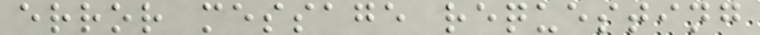error message requesting
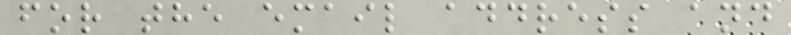for the email address and
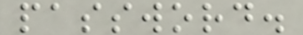password.
